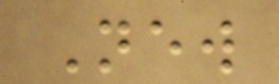New
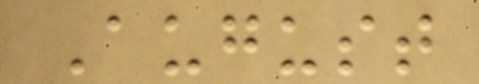August
